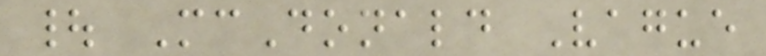| McDonald Vague
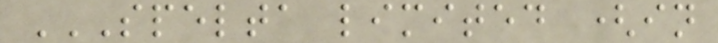SPELTA LIMITED (IN
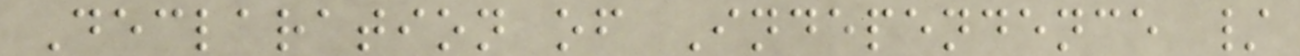Declaration of Independence /
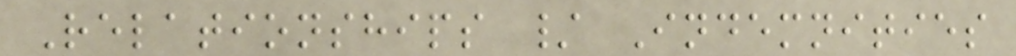Relationships / Indemnities
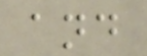and
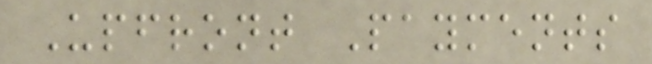Upfront Payments
